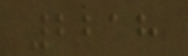2218
